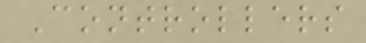Controllers
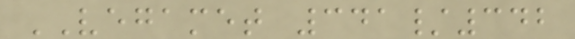VEGAMET 341/342
